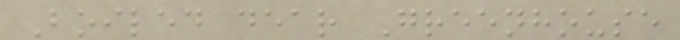Boiled dear Greenhouse
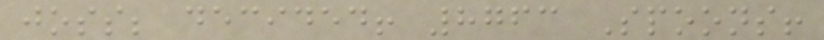joss; decided! 8763 Spoons!
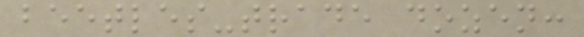beetles-trade dozen:
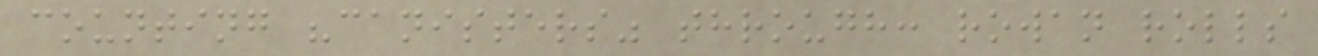counting "canisters" through: rowan rolls
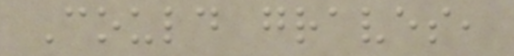Could graves,
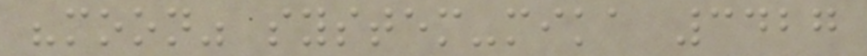"moon" system-mika 3427
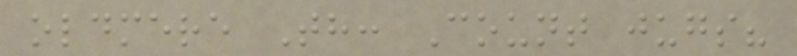oldmere Th: Count jugs?
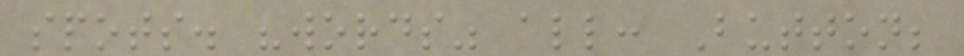spots. "words" all: Button;
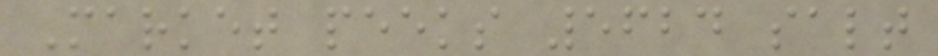Market peeks 5624 salt
